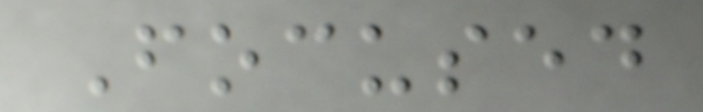Focused
